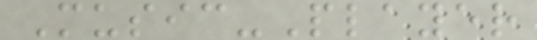Music-Player
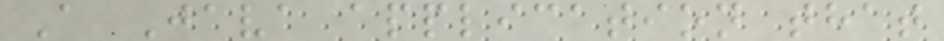A Java application that
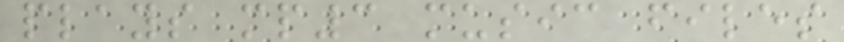plays mp3 music files
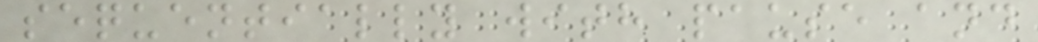sequentially with pause and
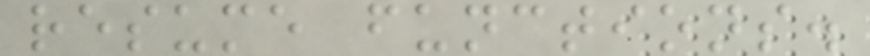resume functions.
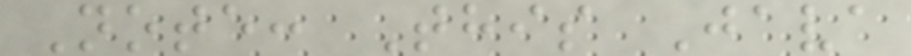Note: This Java
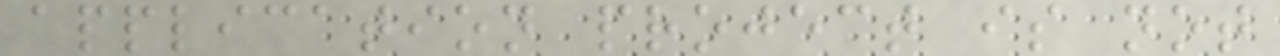application project is not
